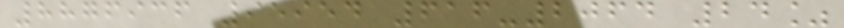8876936 95954 616-2064 24%
